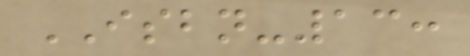ISBN-13:
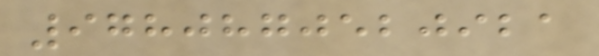9780870520921
